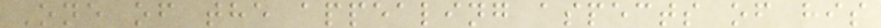One of the appealing aspects of his
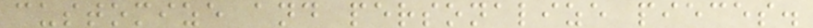customize and personalize pieces.
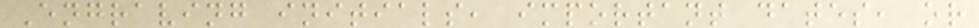Engraving initials, important dates, or
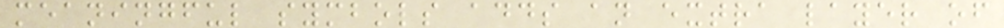meaningful symbols adds an extra layer of
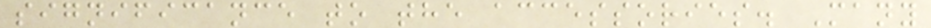significance to the accessories. Many
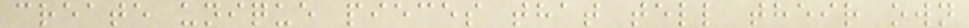create unique pieces that tell their own
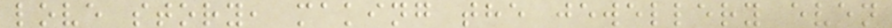love story, making the jewellery even
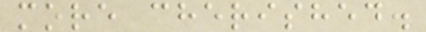more cherished.
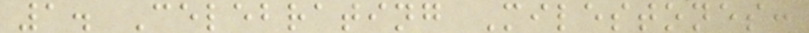1. Celebrating Milestones:
